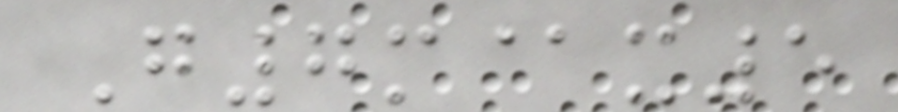G7m@x5
